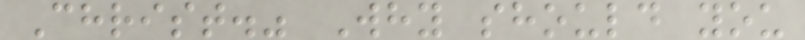Christ." Why should you
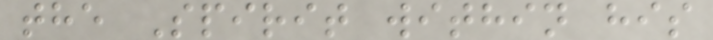the Spirit within his
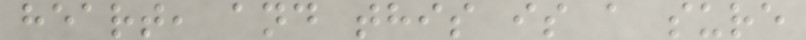heart, and this is a sure
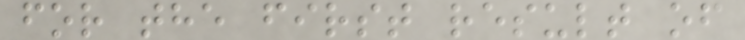for the first result of
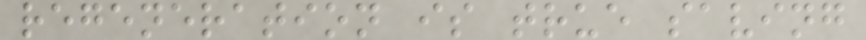regeneration is true saving
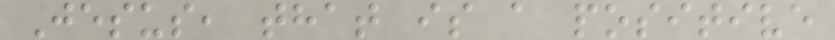Jesus, that is a positive
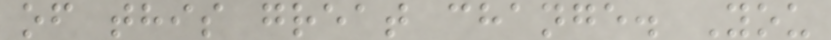of this great change. You
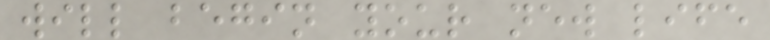will begin your new life
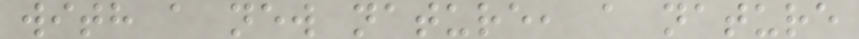with a new nature, a nature
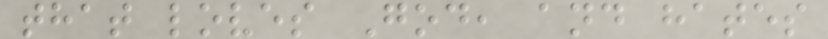that loves God, and hates
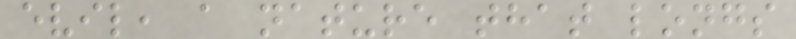evil, a nature that longs
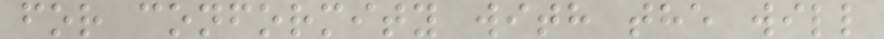for conformity with the will
